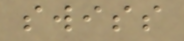swiss
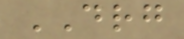DRG
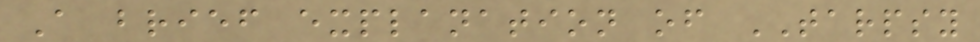A brief explanation of TARPSY
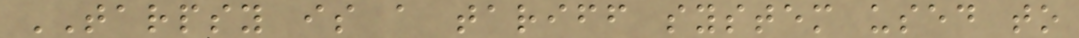TARPSY is a tariff system used to
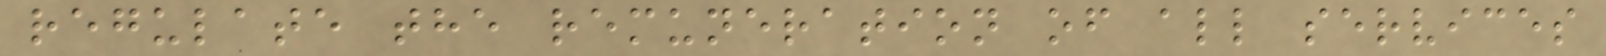regulate the remuneration of all services
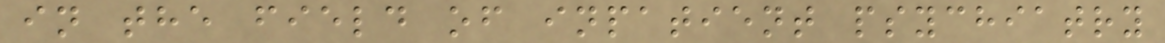in the field of inpatient psychiatry
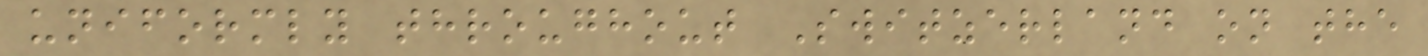uniformly throughout Switzerland on the
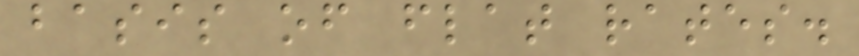basis of flat rates.
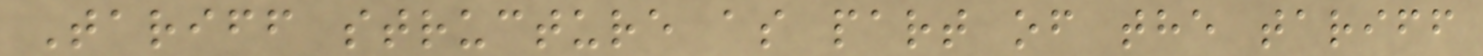Tariff structure as part of the tariff
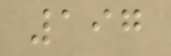197
